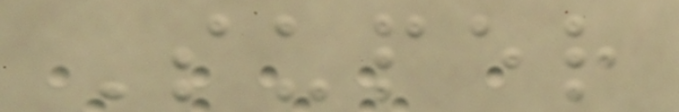Super
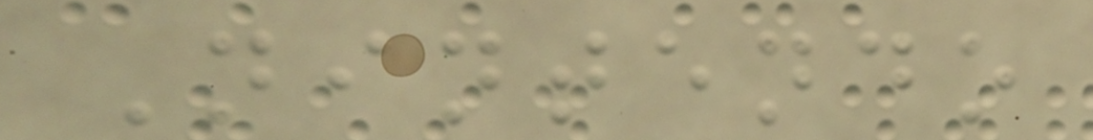Nintendo
